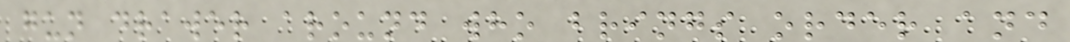gun drawer around who brings order and
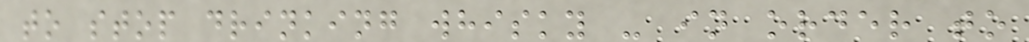to stop drinking whisky - in order to
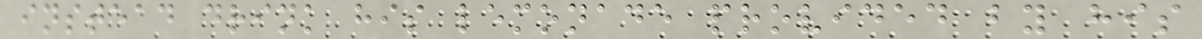instead drink his lemonade provided by his
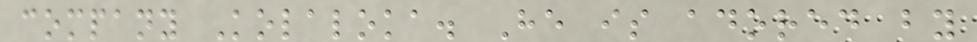company Kolaloka. He is adored by
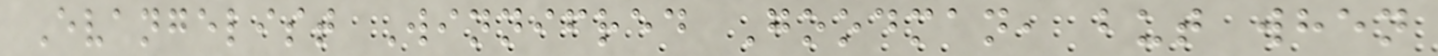Evangelist Winnifred Goodman, but when
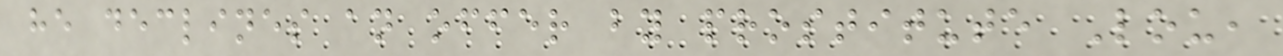he declines an offer by prostitute Lou,
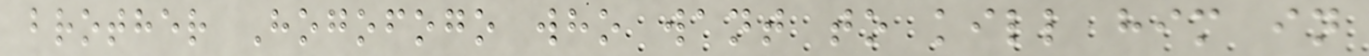brother Hogofogo who want to kill him in
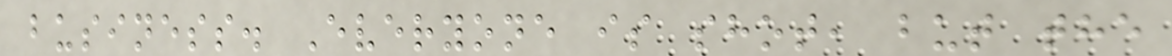business. Everyone is shot, but the
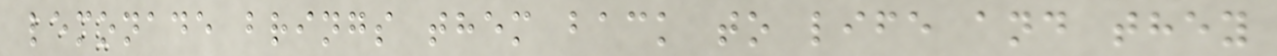lemonade brings them back to life and they
